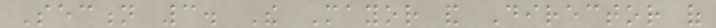Section 3. The Mayor and Director of
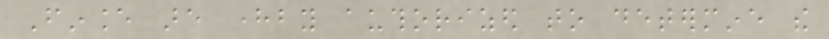Finance are hereby authorized to determine the
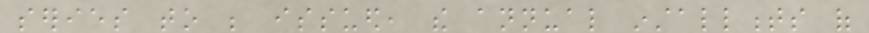series to be issued, the annual installments of
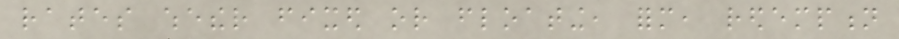rates whether fixed or floating, form, redemption
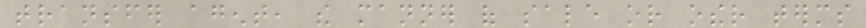transfer agent, the manner of sale or other terms
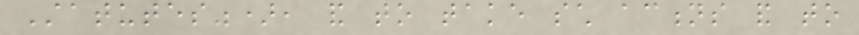Statutes"), and to take such actions and to
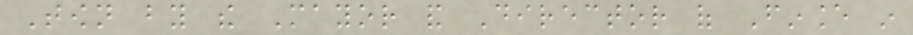Town by the Mayor and Director of Finance in
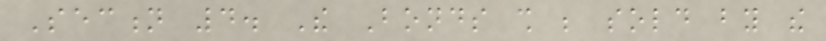Section 4. The Bonds shall be sold by the
